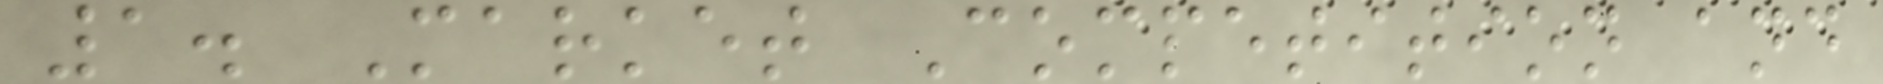1. Market Competition and
